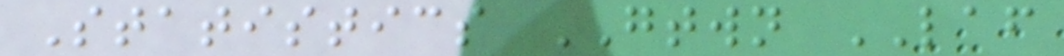Statistics GTWN LAF
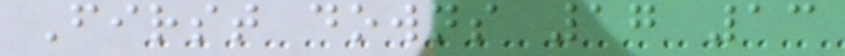First downs 17 13
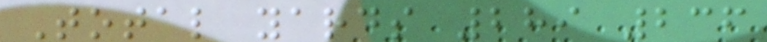Total yards 289 236
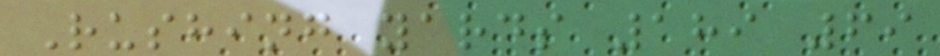Rushing yards 189 69
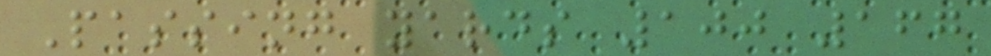Passing yards 100 167
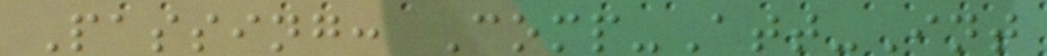Passing: Comp-Att-Int
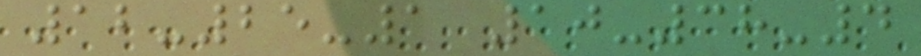12-25-1 10-38-4
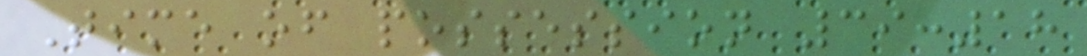Time of possession 39:18
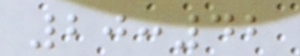20:42
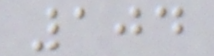104
